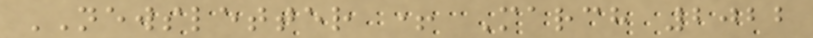NEWSLETTER + March 2022
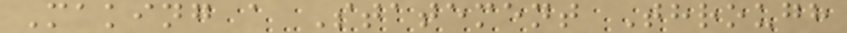Making a Statement Through
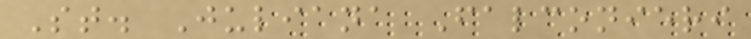St. Juliana Falconieri
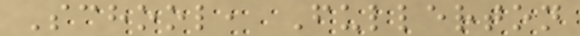School, Fullerton
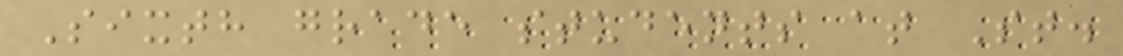Sixth grade students at St.
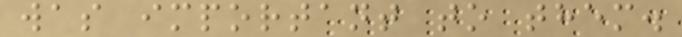was important to them.
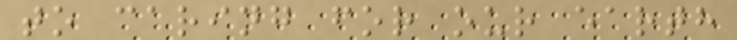to caring for our earth
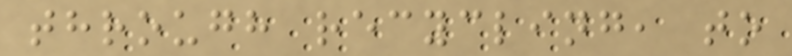through recycling, to
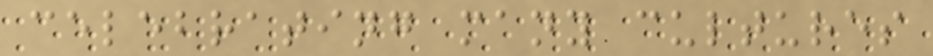celebrating many cultures
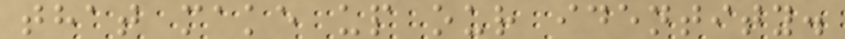that make up our identity.
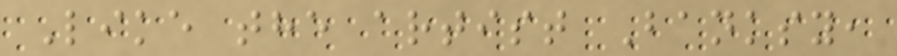Like the artist Banksy,
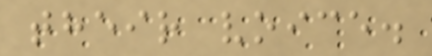their voice.
